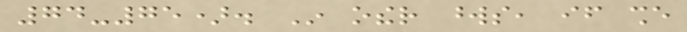74-75). In other words, if she
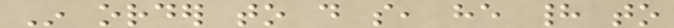In order to do so, he had to
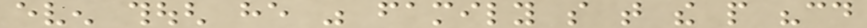even though he was family so that the people "could
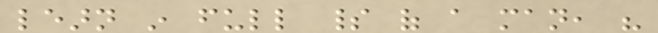learn in full spirit of a man, his
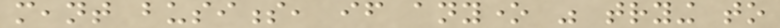meant business, if anyone was trying to
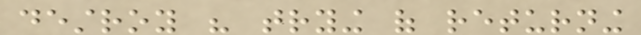destroy his trying of returning
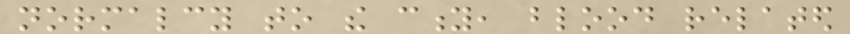normalcy to the city, blood related
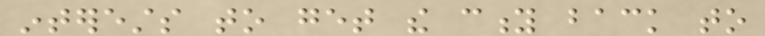interests to get the city back to
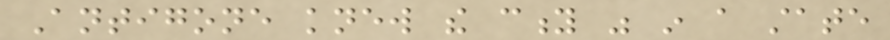Antigone knew the city was in a state
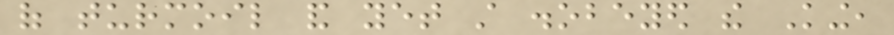of turmoil and yet still disobeyed the King,
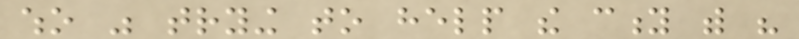who was trying to help the city with his
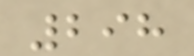298
